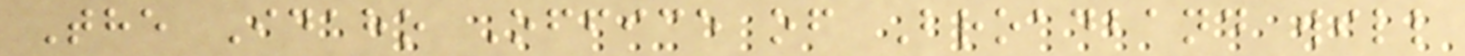The Idaho Office of Broadband will
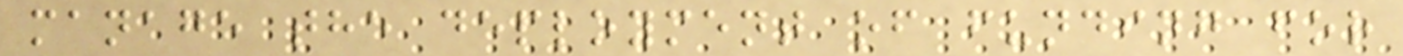manage the deployment of funding for
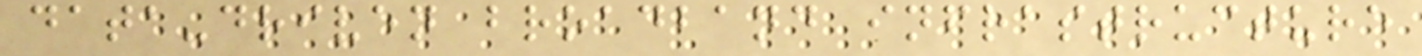data-driven broadband infrastructure
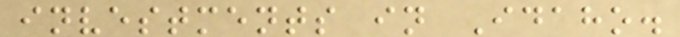investments in Idaho.
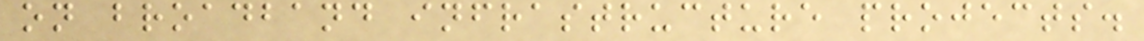on broadband infrastructure projects.
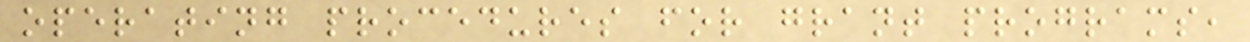operating procedures for grant programs,
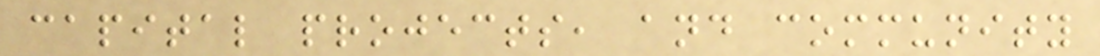capital projects, and community
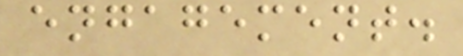engagement.
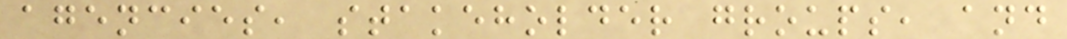agencies, stakeholder groups, and
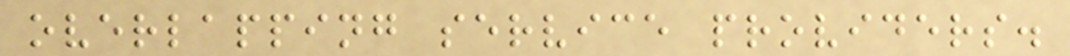overlapping service providers.
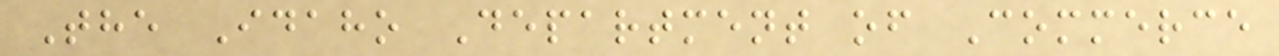The Idaho Department of Commerce
